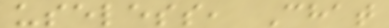useless, Chat
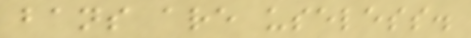bans are useless.
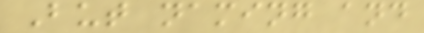But naming and
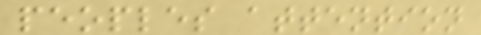peoples attention
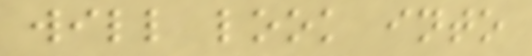will look into
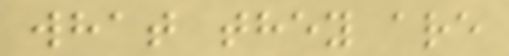what they are
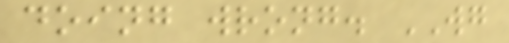doing wrong. WG
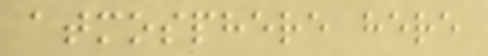atmosphere here
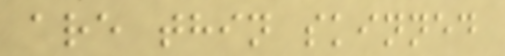are thin skinned
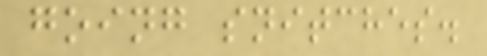going snitches.
